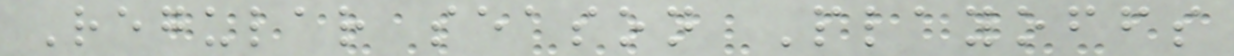Regular season Playoffs
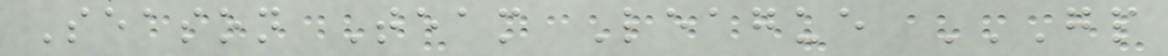Season Team League GP
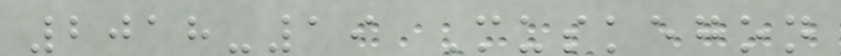2018-19 Muskegon
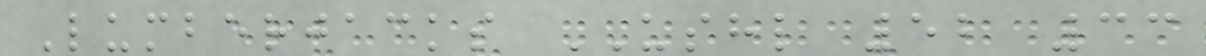Lumberjacks USHL 52 33
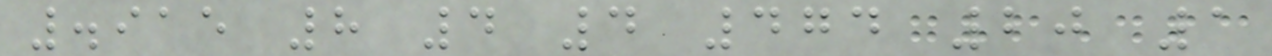.915 8 4 4 474 20 1
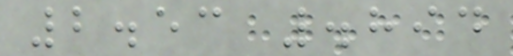2.53 .894
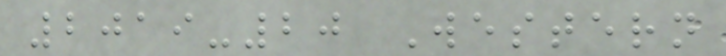2019-20 Western
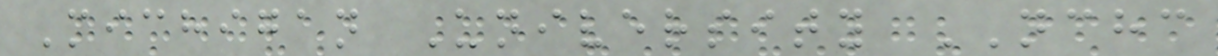Michigan University NCHC
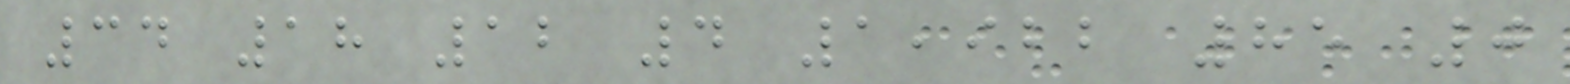34 18 12 4 1,922 85 0
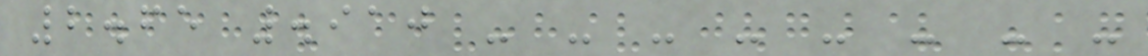2.65 .910 - - - - - - - -
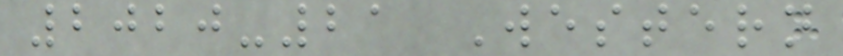2020-21 Western
